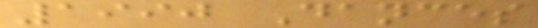1990 Dances
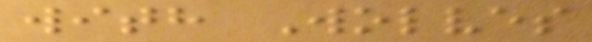with Wolves
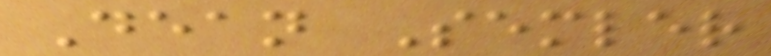Dean Semler
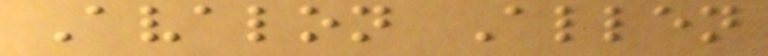Avalon Allen
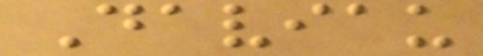Daviau
